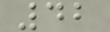42
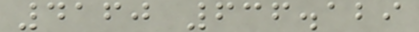4160 636.129
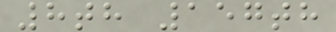8th 157th
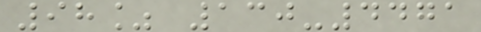98% 130-4471
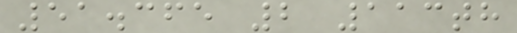51.365 2 113th
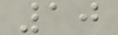10
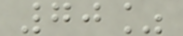70%
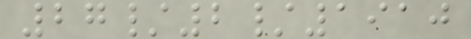27/2/1910
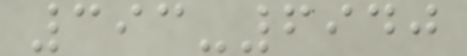393-6940
